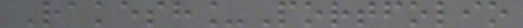Rakesh_Portfolio
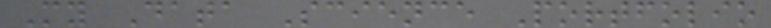My Data Science Portfolio
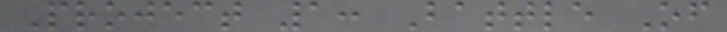Project 1: Battle Of
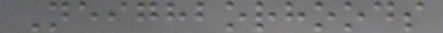Neighborhoods
